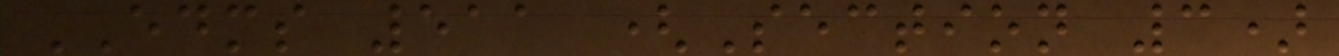EDMS 511 (Section 3)
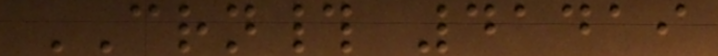CRN# 41419
